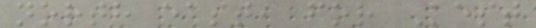north east, for Kest
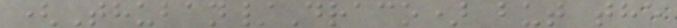(Thuban/Draco) but the
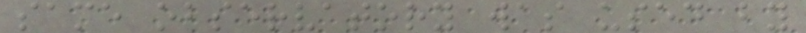same observatory was used by
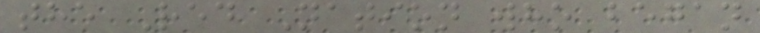the Red Nation who began
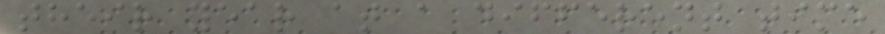their year at a different time
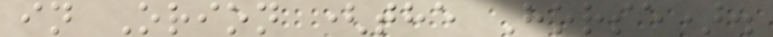in Orion (the Horse).
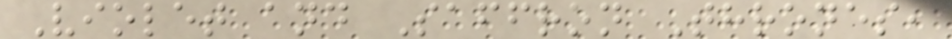Violet and Saffron Thrones,
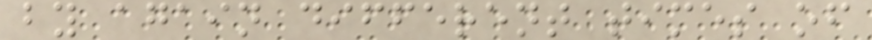by again different times of
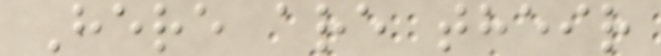Here are their
